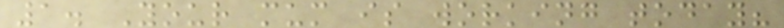1. Your mum is working today?
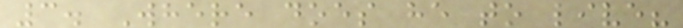3. Where does he to live?
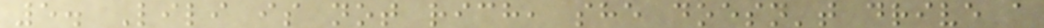5. Lili is not rich, she doesn't drive a
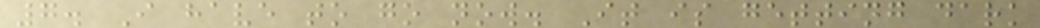7. I have to go now. It is getting dark
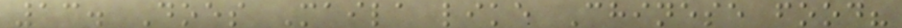13. Does Maila like Chinese food?
